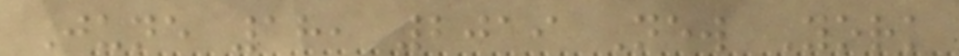June 18, 2019 New York
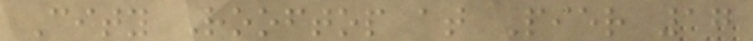City Rooftop at Pier 17
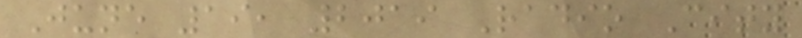June 19, 2019 Radio City
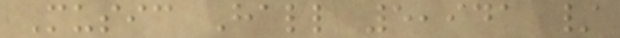Music Hall 5,941 /
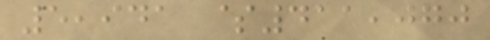5,941 $411,070
